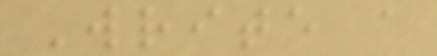Write a
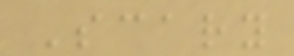Scary
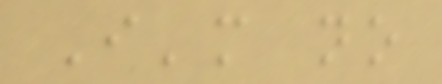I'm no
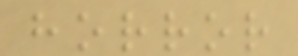horror
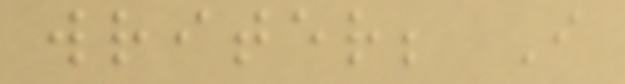writer; I
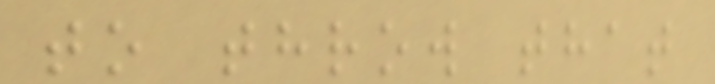to throw that
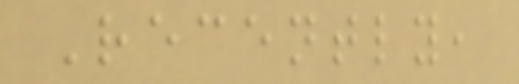Recently,
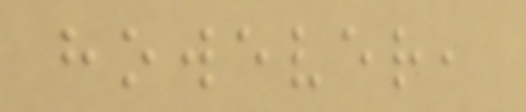however,
